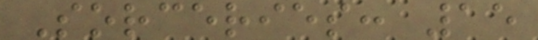Sorceries: 15
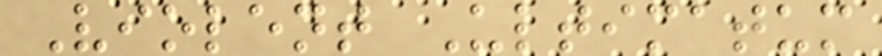Violent Ultimatum
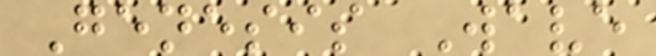Genesis Wave
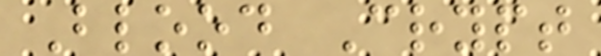Blood Crypt
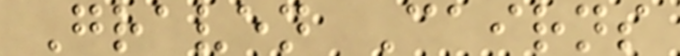Graven Cairns
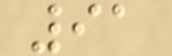91
